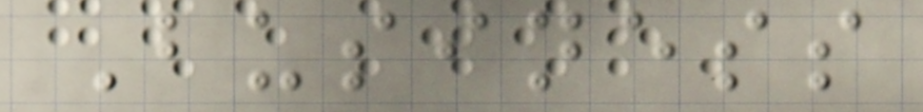Business
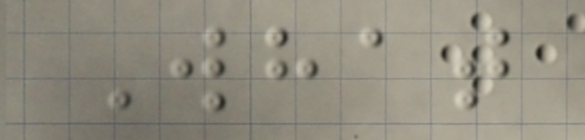What
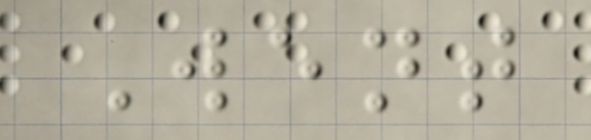Went
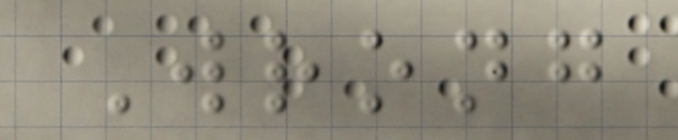Wrong
